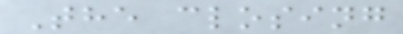The closing
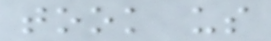took us
